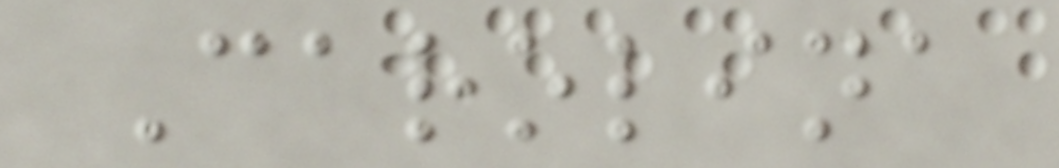Carolina
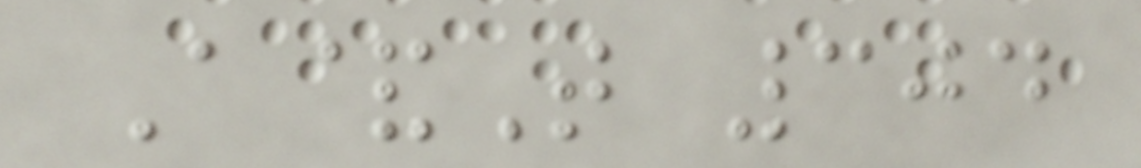A&T 304
